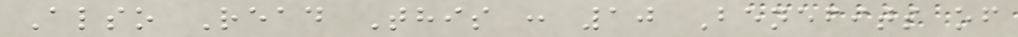Also Read This : 10 Benefits of
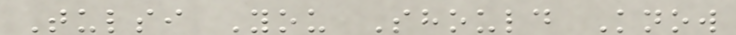Tulsi You Should Know
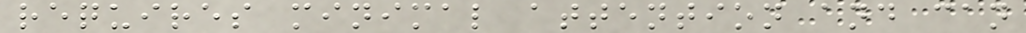requires minimal attention and can
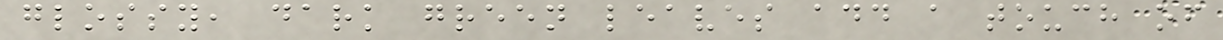glossy, dark green leaves add a touch of
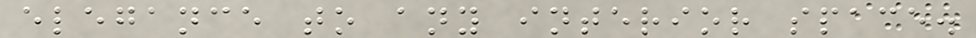elegance to any interior space.
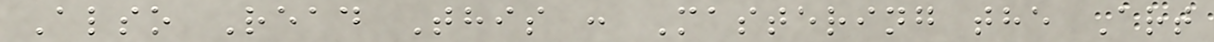Also Read This : Mastering the Art
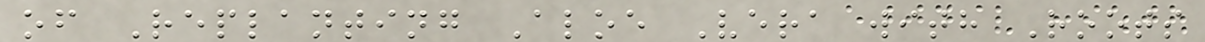of Replanting Aloe Vera with Roots
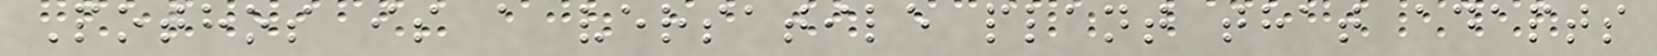Pothos is a versatile plant that adapts
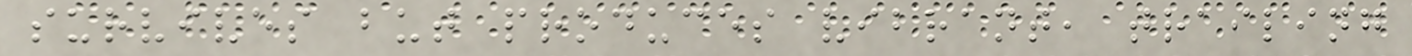survives but produces vibrant, trailing
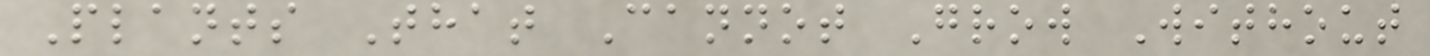Plants That Cannot Grow Without
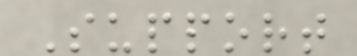Support
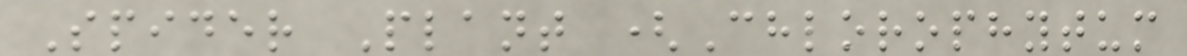Spider Plant (Chlorophytum
